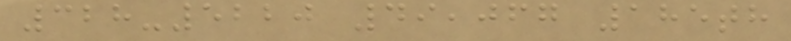328-5220 49,067 185th
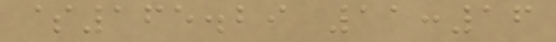$165.29 11:16
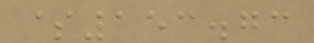$153.73
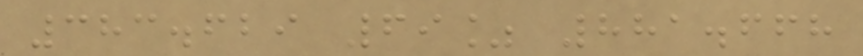383.629 69% 881.668
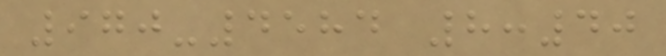970-4584 8:40
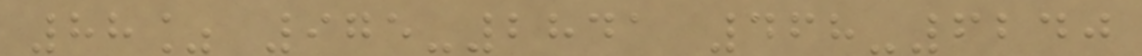88% 975-2841 468-6240
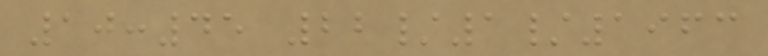10:45 22/1/1963
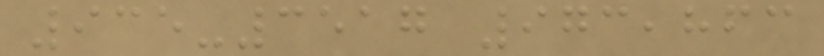935-3517 973,863
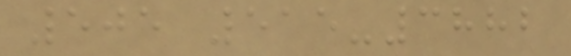505 515-3882
